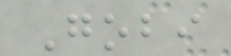Gobi
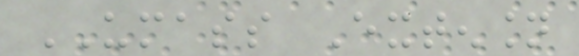UMASS Extension
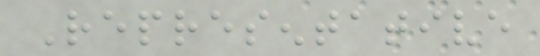Representative
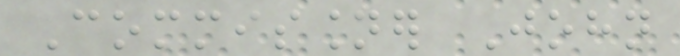Commissioner John
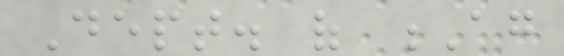Dept. of Ag
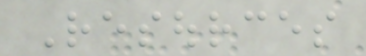Resources
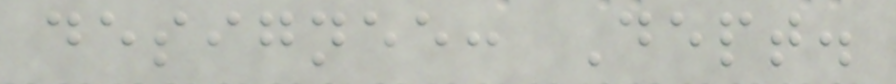designee: Dept.
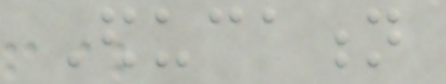Education
